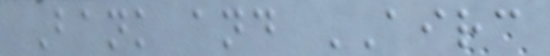Bank and AIRC
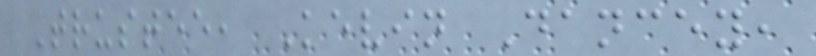Trustee, Kevin Dancey,
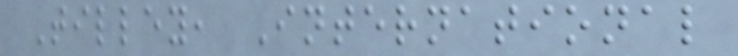Tilley, International
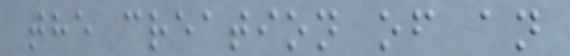the creation of an
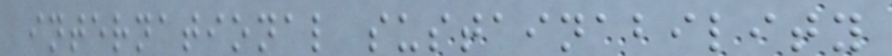international sustainability
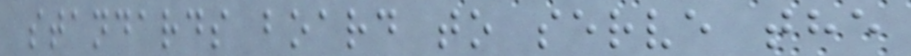standards board to serve the
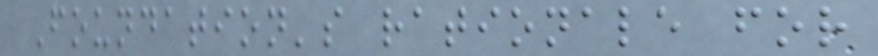Foundation's rationale for
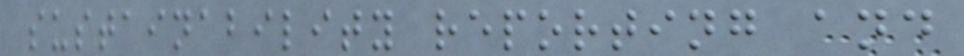sustainability reporting and
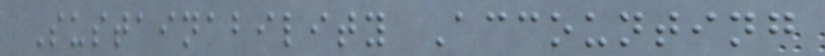Sustainability Accounting
